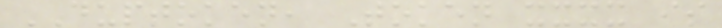DUPTOKEN, Token xxxx is
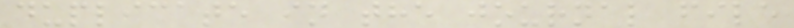duplicate in the journal file
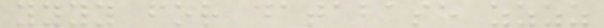yyyy for database zzzz
